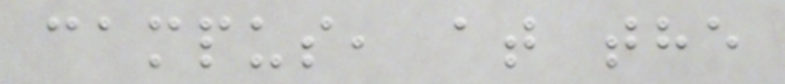campus, at the
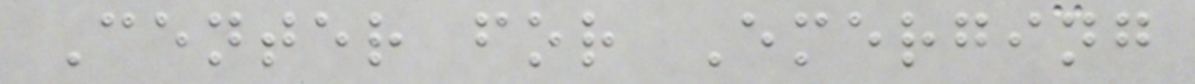Center for Emerging
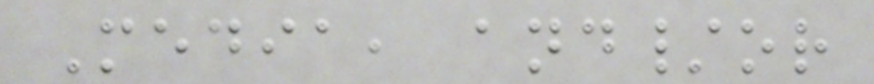Media, and/or
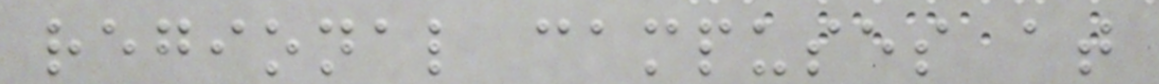regional campuses at
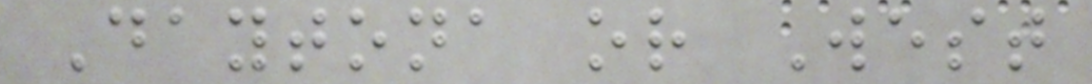Daytona or West
